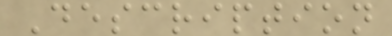Description
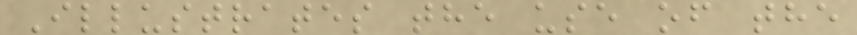Illustrates the use of the
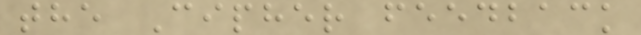the Cipher feedback
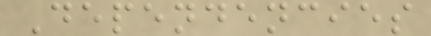Dependencies
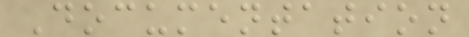Documentation
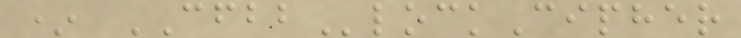* CFBBlockCipher
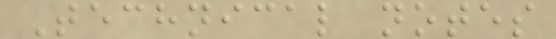Technical notes
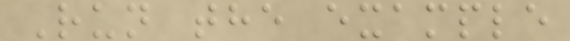Run the example
